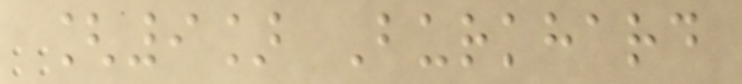[9] Burkhard
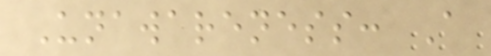Unawareness: A
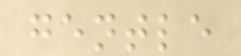gentle
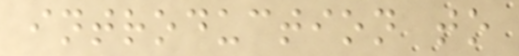introduction to
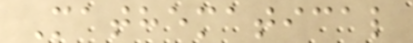Mathematical
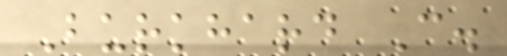Burkhard C.
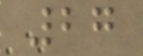27
